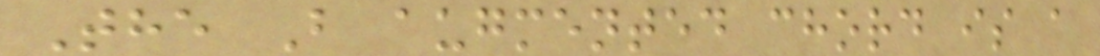The B augmented chord is a
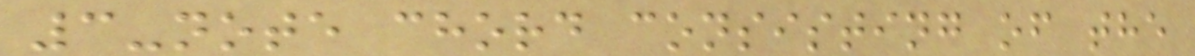3-note chord consisting of the
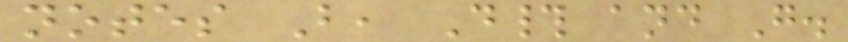notes B, D# and G.
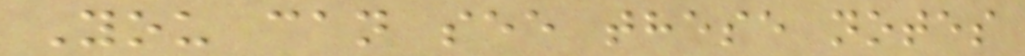You can see these notes
